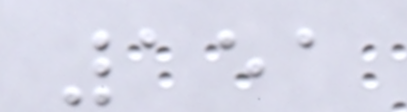151
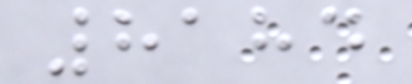8184
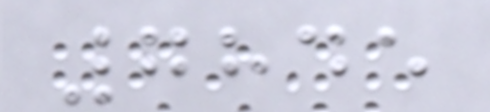7845
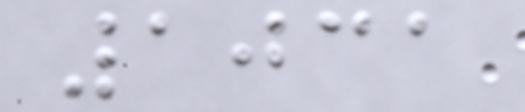1031
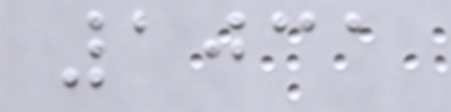1031
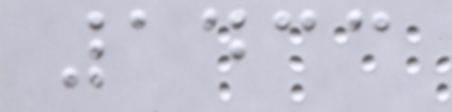1433
